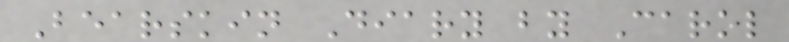Bearskin Diary by Carol
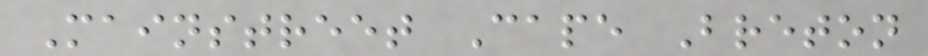Mainstreet Cape Breton
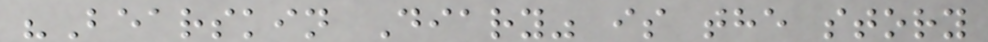"Bearskin Diary" is the story
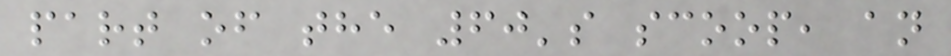part of the 60's scoop, an
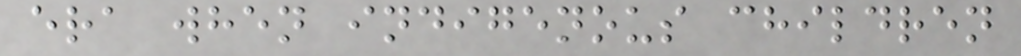era when indigenous children
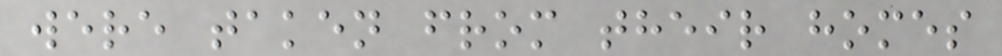were taken from their homes
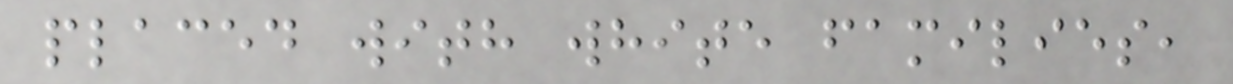placed with white families,
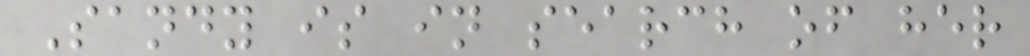Sandy is in search of her
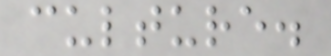culture.
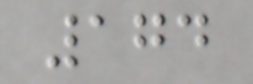174
